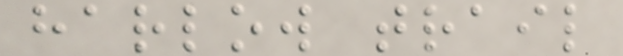harlow trail
